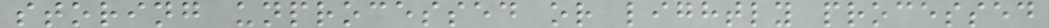storing unprocessed or lightly processed
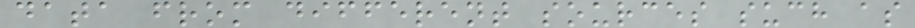data from different sources such as
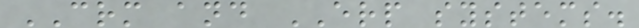CRM and ERP systems.
